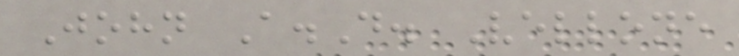John A.D. Vellone
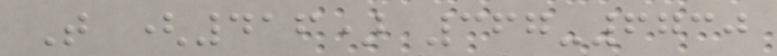T (416) 367-6730
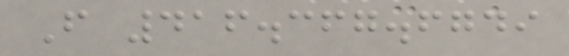F 416.367.6749
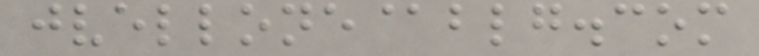jvellone@blg.com
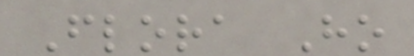Flora Ho
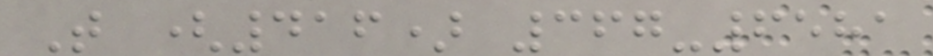T (416) 367-6581
